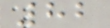82
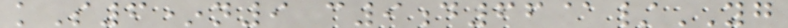kS6*n9 c9d66@/YG
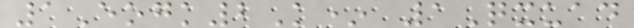1Eogk2K* 1Qxuad
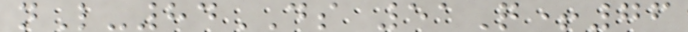nL-84DS 51Q+76
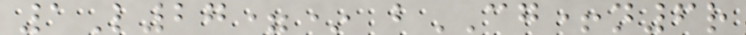1L27=* bCG+n6r
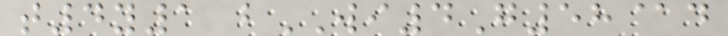t4y1 bWI4G58@d
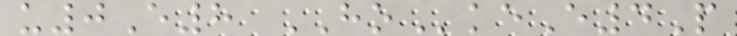u0E8 HOkeE4P
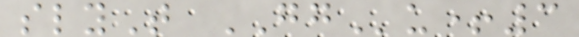slyT GGu+3
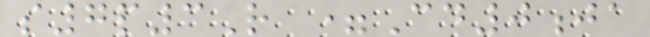s7p3R =Cd0ja
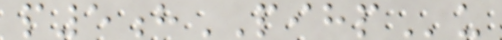p5hPIHPu
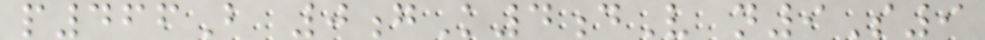p466B 0gK4dV n9S9
